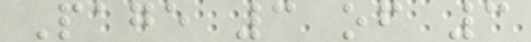Page 3 of 3
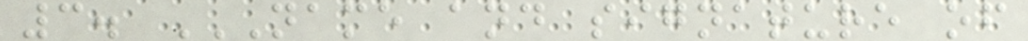3. NAME AND SIGNATURE OF
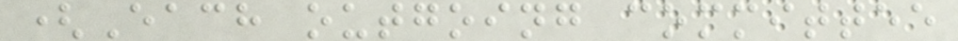(Each outgoing committee
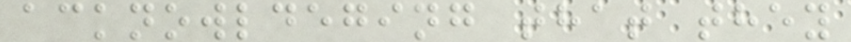acknowldeging that they
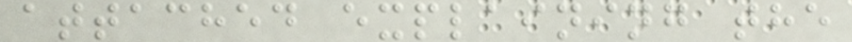attached explaining the
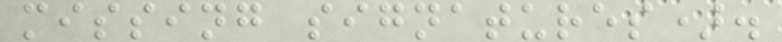missing signatures).
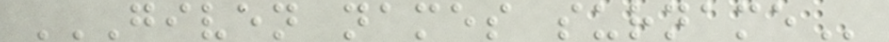GIVEN NAMES SURNAME
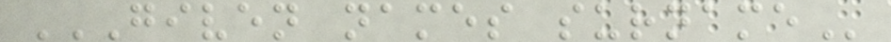GIVEN NAMES SURNAME
